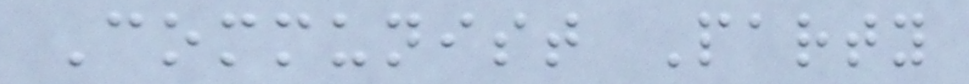Communist Party
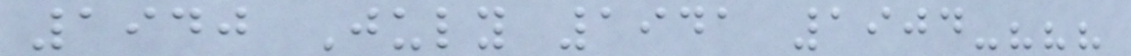1940 July 1941 1904-???
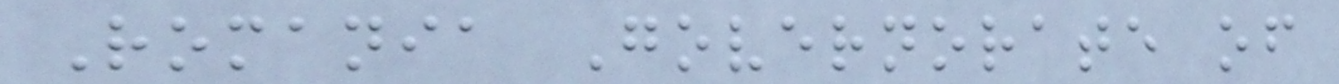Romania Governorate of
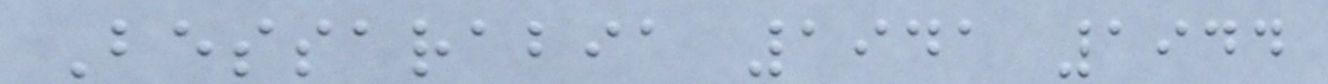Bessarabia 1941 1944
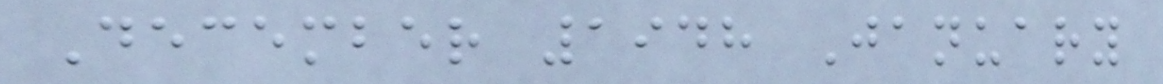December 1948 January
